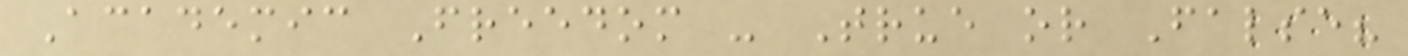Academic Freedom - True or False?
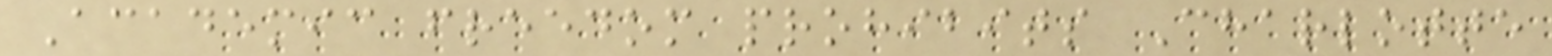Academic freedom prohibits Charlotte
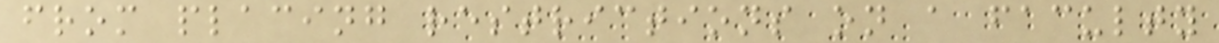from placing restrictions on a faculty
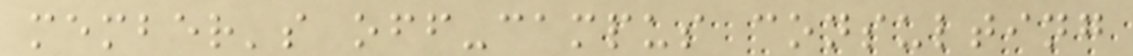member's off-campus consulting
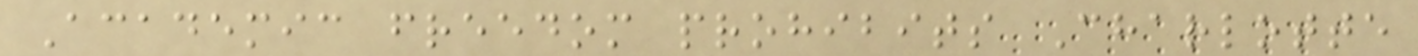Academic freedom prohibits Charlotte
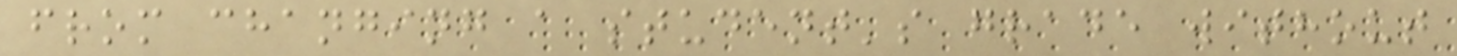from changing a student's grade without
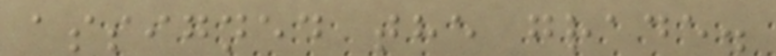assigned the grade.
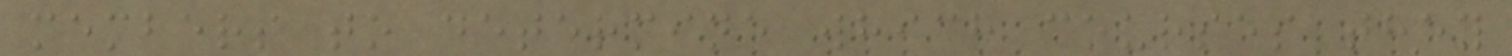members to determine which courses they
